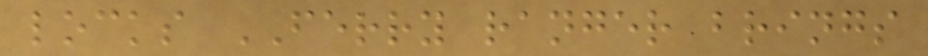locks FERRY ranger brings
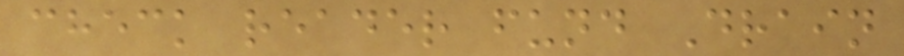check reader fund Drain
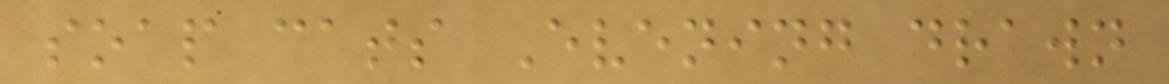soap cats Evening drawn
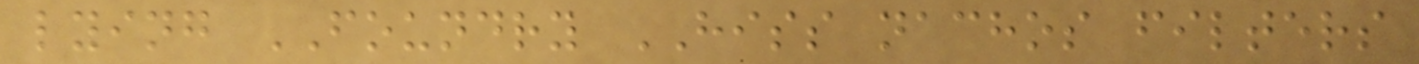lying FOUNDRY HISS nachos filters
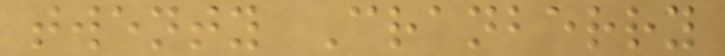twenty Cranberry
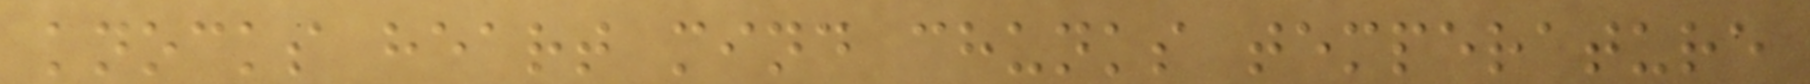knocks heart mind chunks temperature
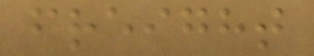freight
